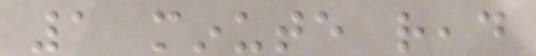1 minute read
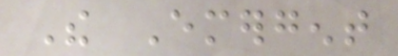The Emergent
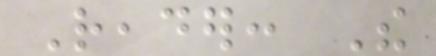Reader: The
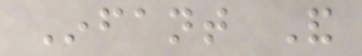Infant And
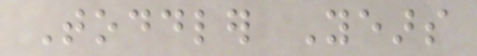Toddler Years
